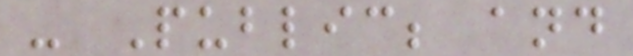- Public; and
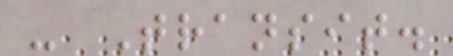- Transit.
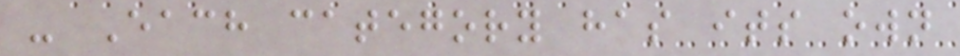- Each category has its own
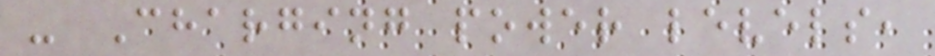- Charging power levels,
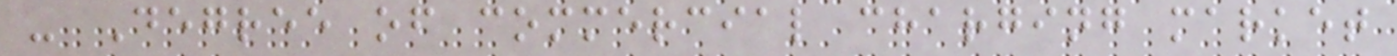- Degree of commercial charging market
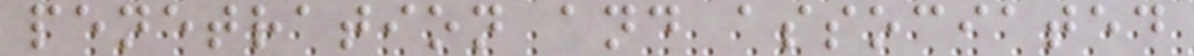penetration and associated
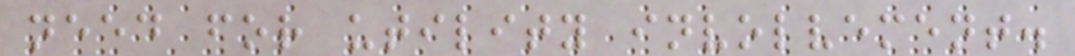need for utility involvement.
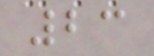23
